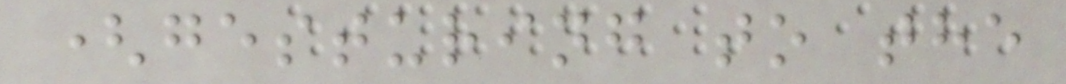(gesturing to the
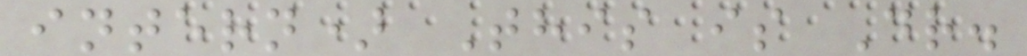intern) This is Dr.
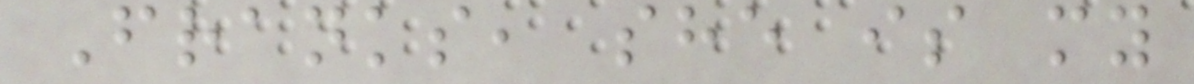Franks, she is my
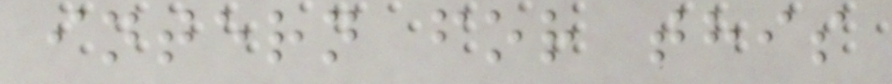intern for this
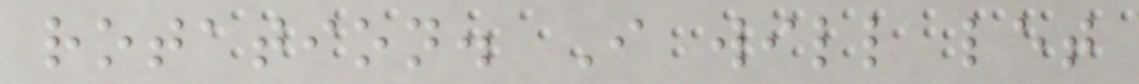rotation. I will let
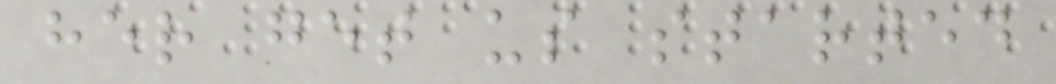her get us started
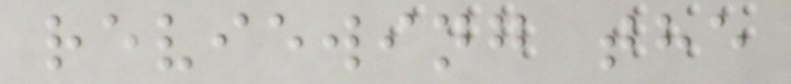reviewing the
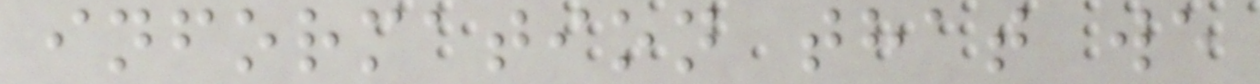information that we
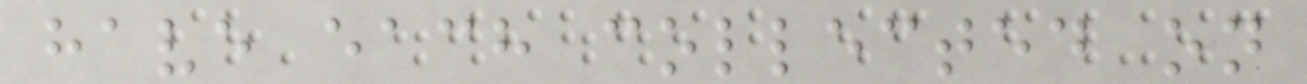have each collected on
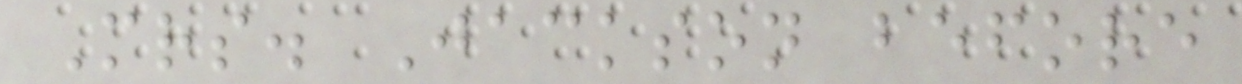Mrs. Jackson before
